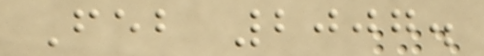Feb 2007.
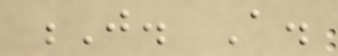J. A.
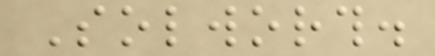Solworth.
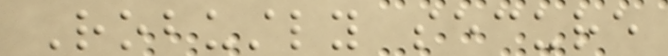Robustly secure
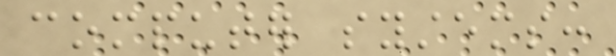computer systems:
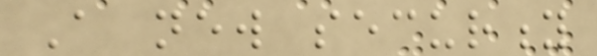A new security
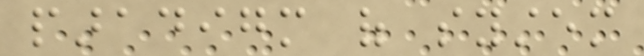paradigm of system
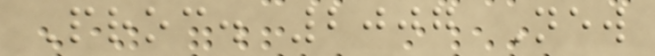Proc. 2007 New
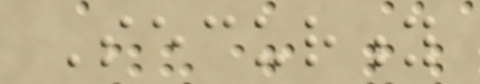Security
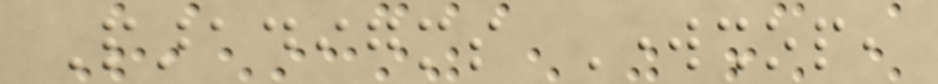Paradigms Workshop,
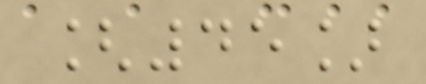[45]
